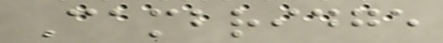Cambridge
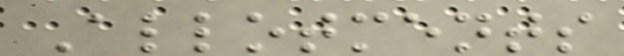Allotments
